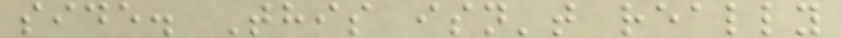side. This isn't really
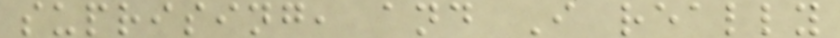suprising, and I really
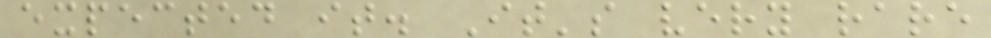expected it. It's very rare
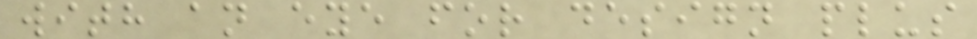with an eye for design plus
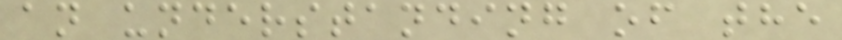an understanding of the
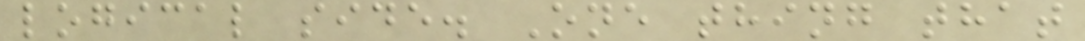logical side. One thing that
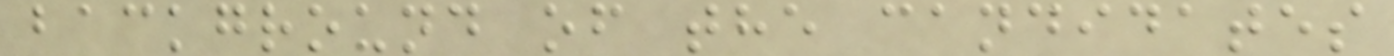background of the candidates
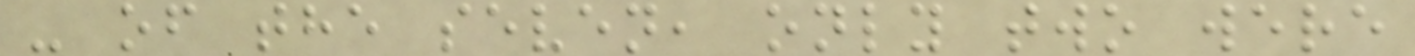- of the seven, only two were
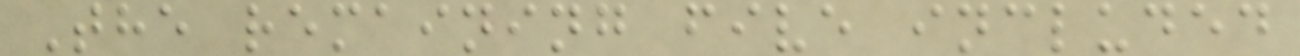The remaining five included
